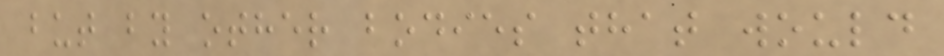but by other bodies that would
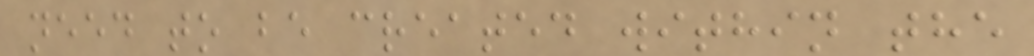need to be created within the
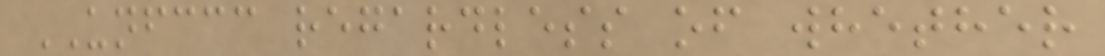UNFCCC regardless of whether
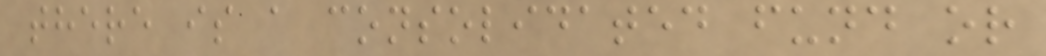there is a consolidated fund or
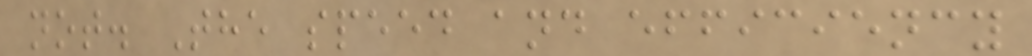not. The speed and efficiency
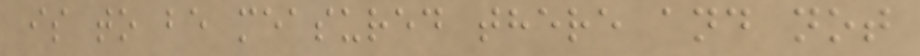is to be measured there and not
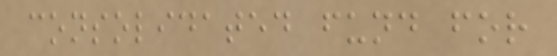consolidated fund for
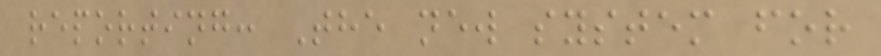reporting: The new system for
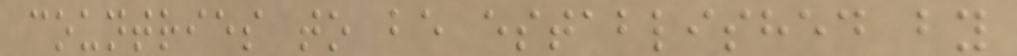countries to be established by
